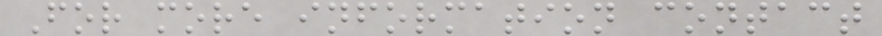For more information contact
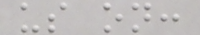us on:
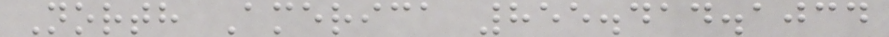North America 855.414.1034
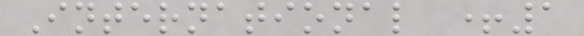International +1
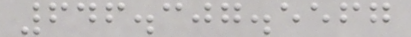646.307.5567
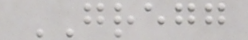GREGG
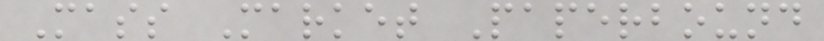Mass Market Paperbound
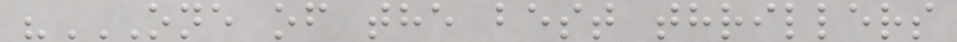"ONE OF THE BEST THRILLERS
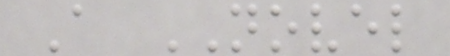A NOVEL
